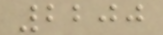2200
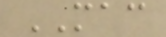MAC
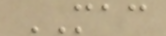MAC
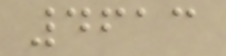4613
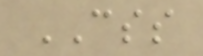CSS
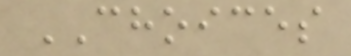CHOICES
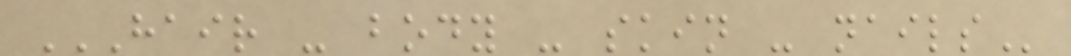HAIR - BODY - SKIN - NAILS
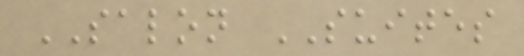SALON SUITES
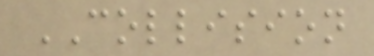COLLISION
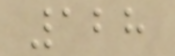128
